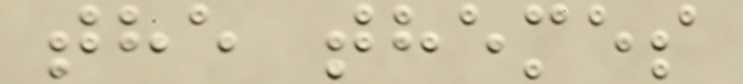the themes
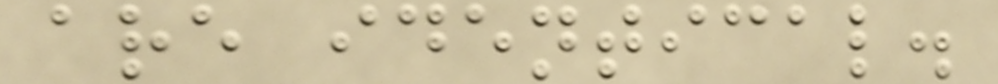are identical.
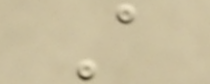A
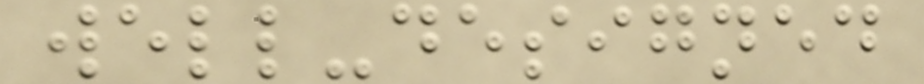well-designed
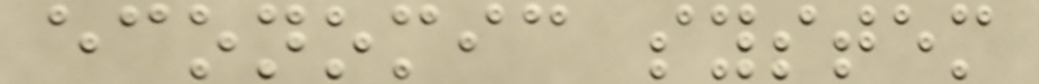economic system
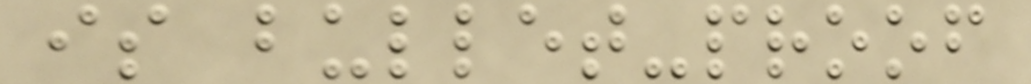is bullet-proof
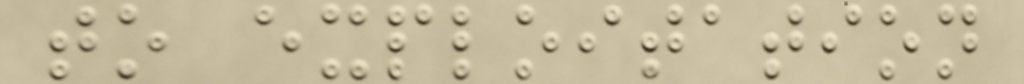to exploitation
